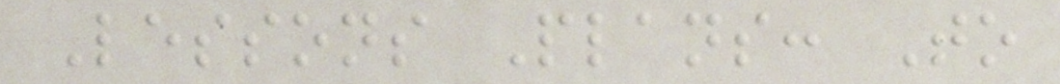Lessons Plans: To
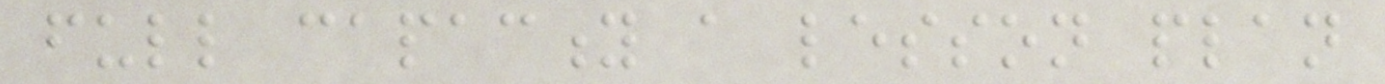full capacity a lesson plan
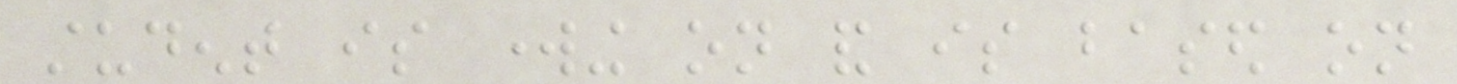student is working on and is based on
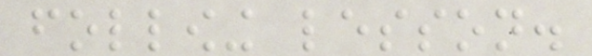following lesson.
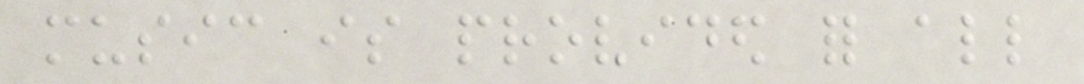music is provided for all
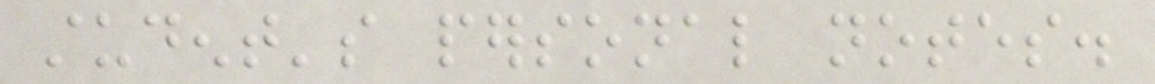student's personal notes.
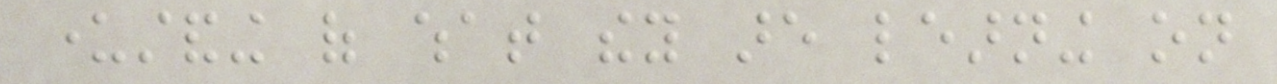understanding of what they are learning on
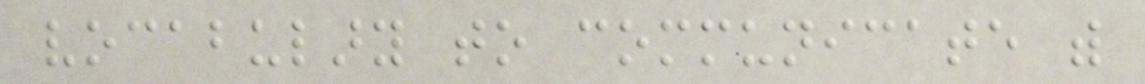vocabulary to communicate with
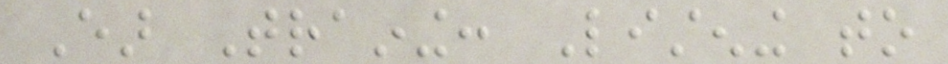Ear Training: Listening to
